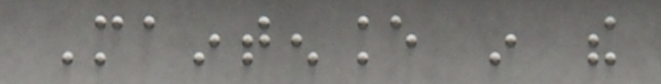Maintenance in the
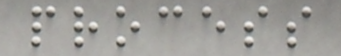process
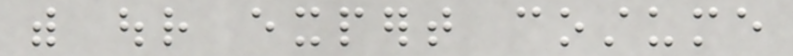with our expert costume
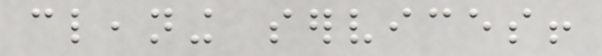cleaning services!
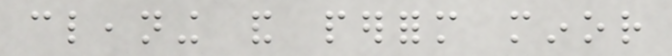cleaning and perform minor
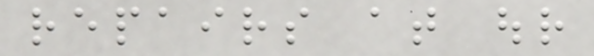repairs at our
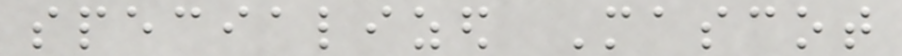specialized Mascot
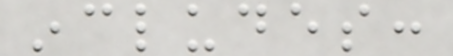includes:
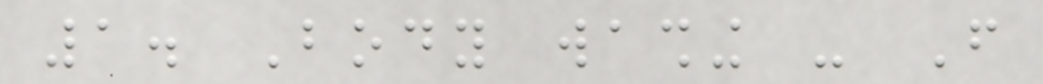1. Body washing - From
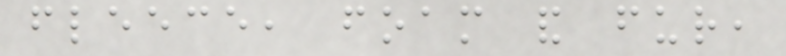fleece, foam and fur,
